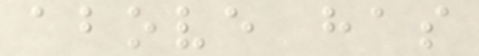above has
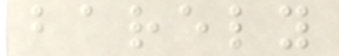barely
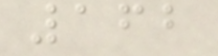162
